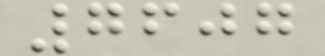7607
